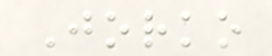Jorko
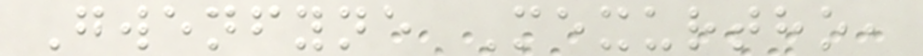Gwenfyne Mexurtho,
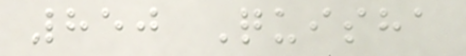850 Quisha
